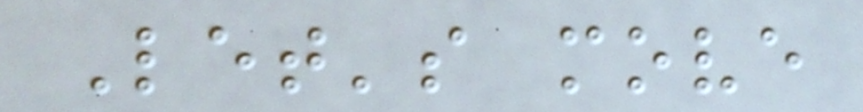Let's move
